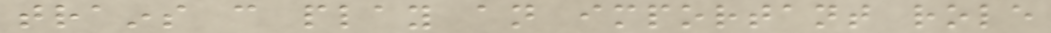trains can play an important role
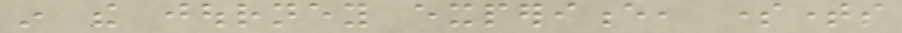in the journey experience, sometimes
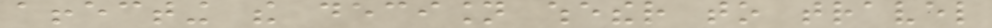affecting the decision whether to travel
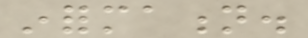information.
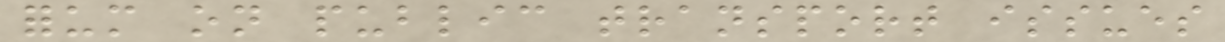forum on public transport issues
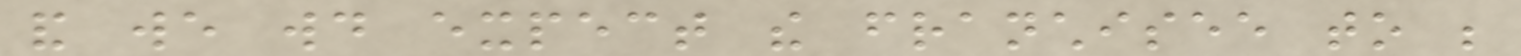and we would expect the franchisee to be
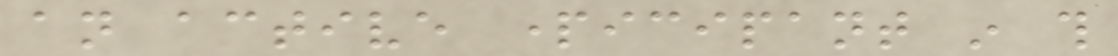an active participant in this
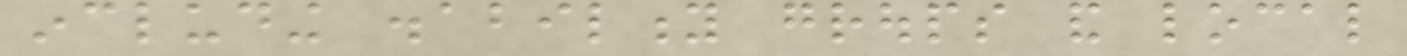including disability groups and local
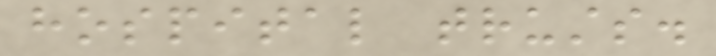hospital trusts.
